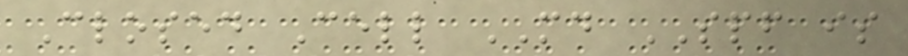Closed Cell MD SPF is
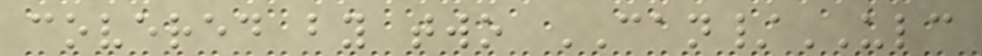covered by two CAN/ULC
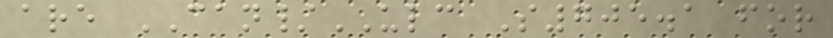are CAN/ULC S705.1 for
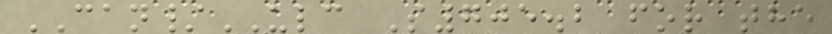CAN/ULC S705.2 for the
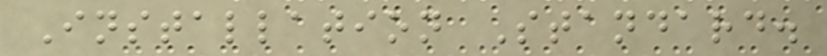Installation Standard.
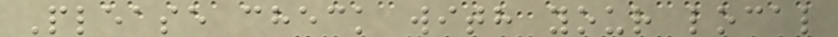Please check with your local
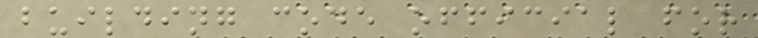building code official for
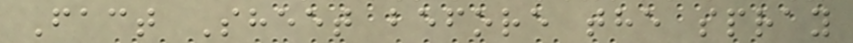Fact Sheet before the spray
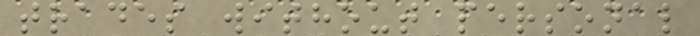trades without personal
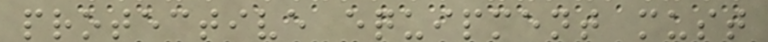protective equipment must
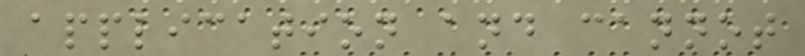application and cannot
